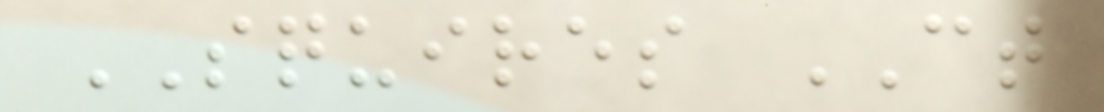SQUIRES CT
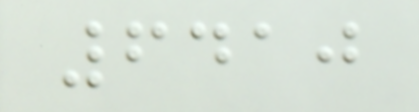6410
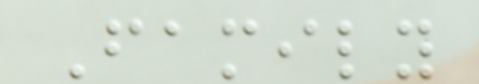Family
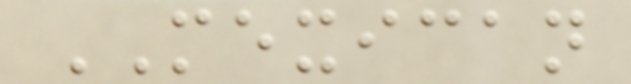MEXICAN
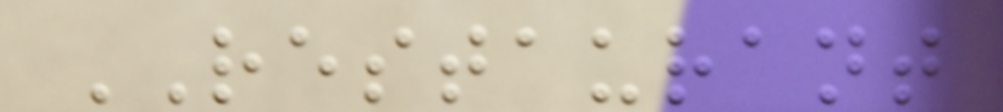RESTAURANT
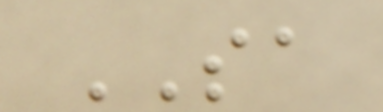SA
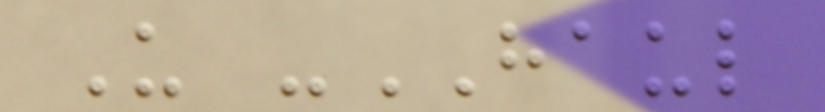U -HAUL
